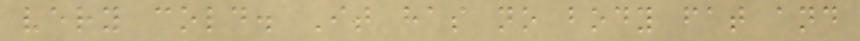very cold. It has no body fat and
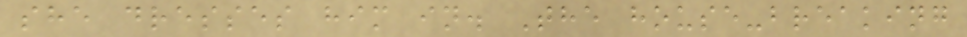she dresses him in. The house-breaking
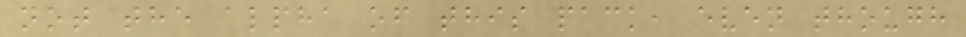not the alpha of this pack, even though
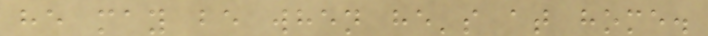he may be when he's at home.
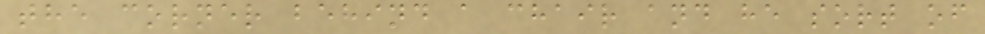the corner behind a chair and he sort of
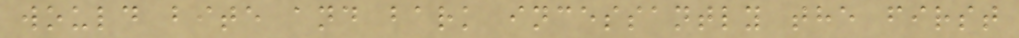would bite and bark incessantly the first
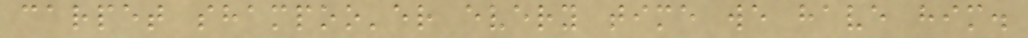carpet shampoo'er every time we have him.
